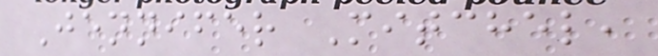Jennifer Mitchel,
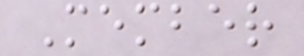Member
